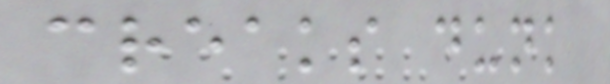creaks dunk
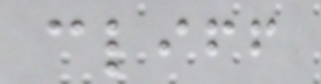cliff
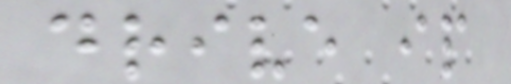drive ip
